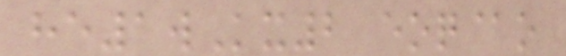he1wKx2 eoq@o
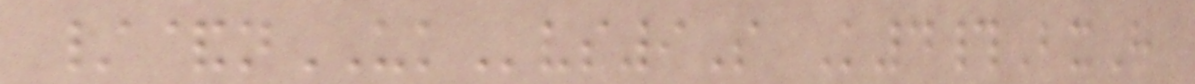/&nUKvs9S K4#BxH
